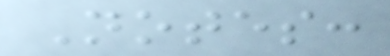Notes:
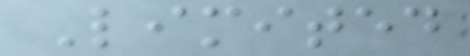Limited
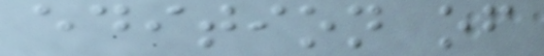edition of
